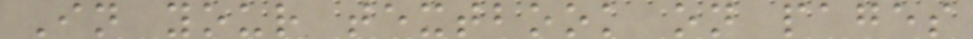In your textbook on pages
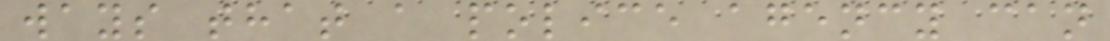ways that a police agency can
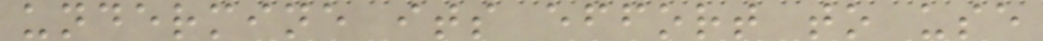undermine its effort to use
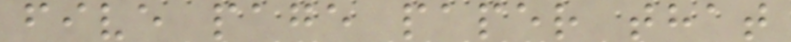five page paper that
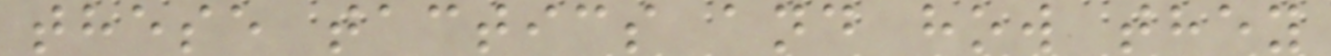these tactics and how they
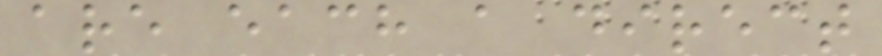are each a direct
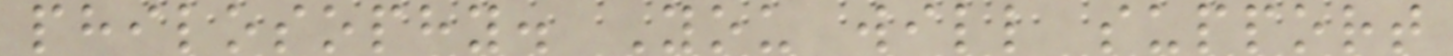philosophy. You will support
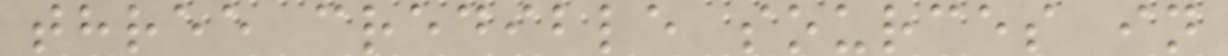three credible sources in
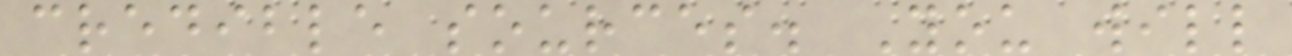credible sources. You will
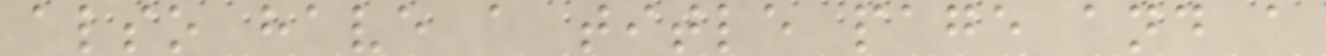also have a title page and a
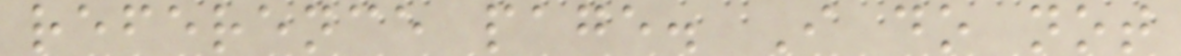reference page. I do not
